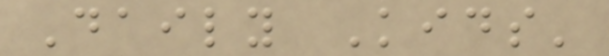Daily Kids'
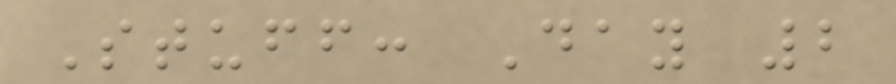Stuff: Day 2
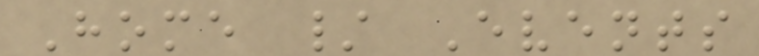Home / Events
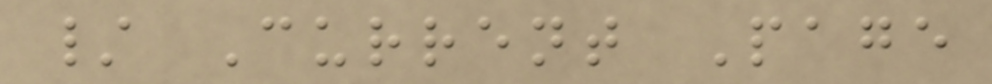/ Current Page
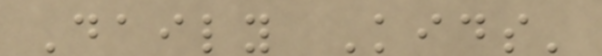Daily Kids'
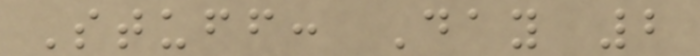Stuff: Day 2
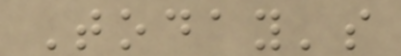Today's
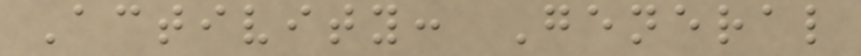Activity: General
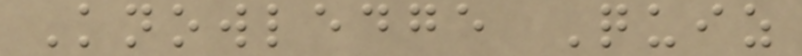Knowledge Quiz
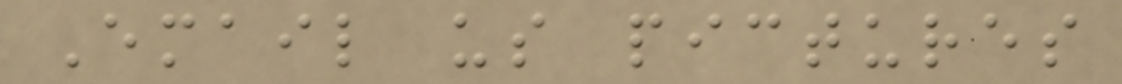Email us pictures
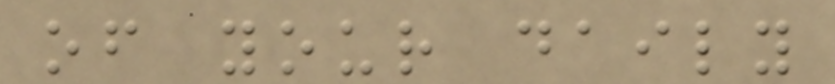of your daily
